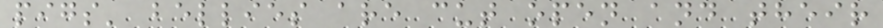pigs' bellies are cut open and their
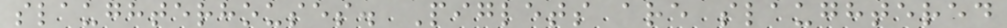slaughterhouses. Piglets are slaughtered
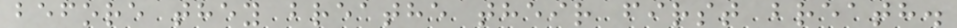before they breathe their first breath.
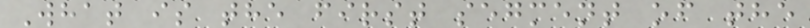What is the first segment of the
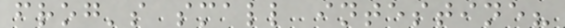frog's small intestine?
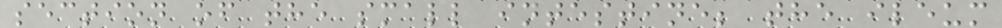section of the small intestine; the ileum
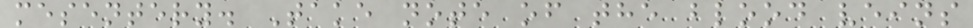mesentery. Take note of the blood veins
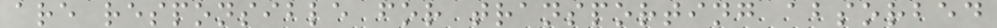are responsible for transporting absorbed
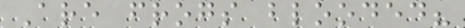Are frogs blooded?
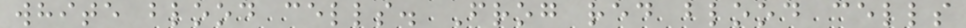white blood cells. Frog red blood cells
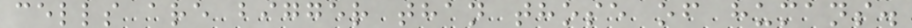cells are bigger than those of humans.
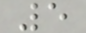5
